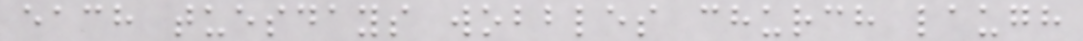each tuesdays wobbles church laugh
